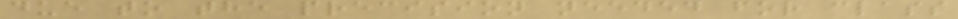due to the precision needed for class
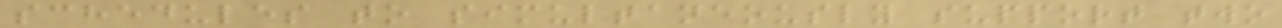schedules to simultaneously support two
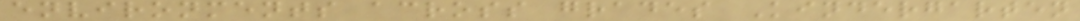environments across grades Kindergarten
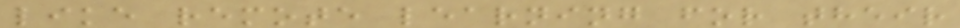like remote learning for their
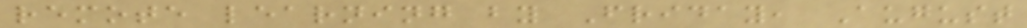remote learning by Friday, August
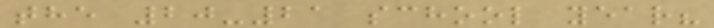the 20-21 school year?
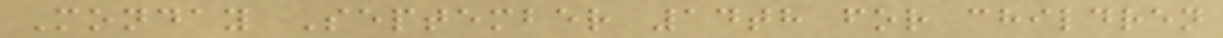Monday September 14th for children
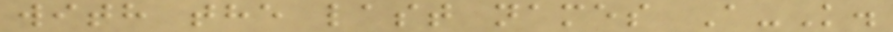with the last names A-K.
